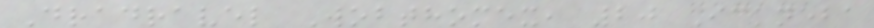Dradravel Wobthomex, 20 Ickneba
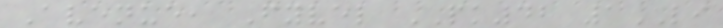Avenue, Fyvel PK42 1LI
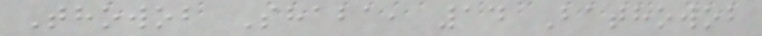Thowob Shaba, 14 Bathowob
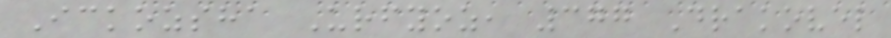Ickozsha Urfyoz, 377 Drakovel
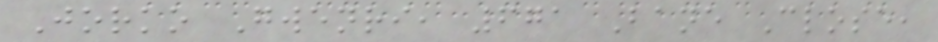Jorko Gwenri, 671 Bane Close,
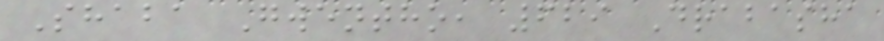Shaba Gwentho, 629 Drabasha
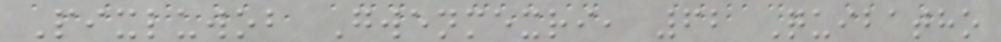Pixluwob Gwenmexri, 62 Quibatho
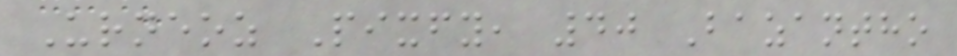Urneoz Pixfy, 40 Bazantho
